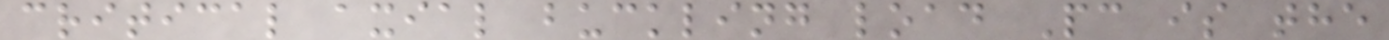critical axial buckling load Pc is the
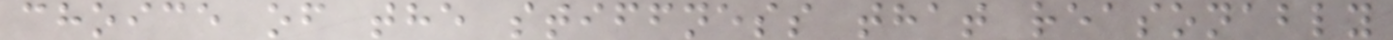choice of the stiffness that reasonably
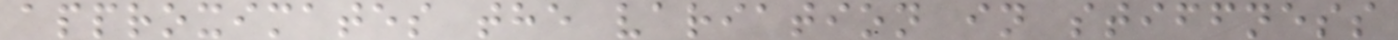approximates the variation in stiffness
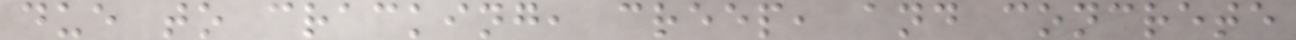due to cracking, creep, and concrete
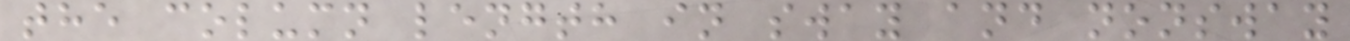the column length in sway and nonsway
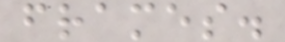frames.
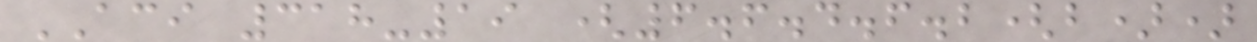ACI 318-19 (6.6.4.6.2(b))
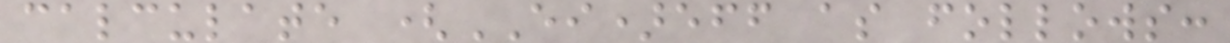calculate (EI)eff as follows:
